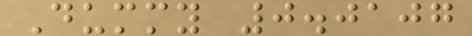Dummy 0.0107
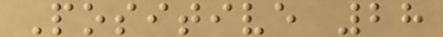Positive 28
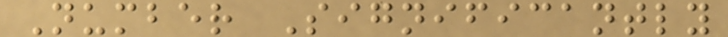Number Significantly
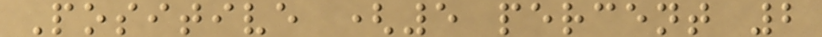Positive (5 percent 2
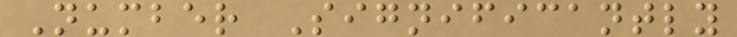Number Significantly
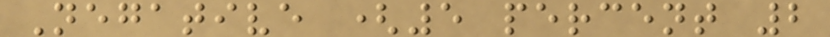Negative (5 percent 2
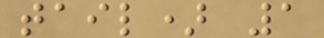tail) 1
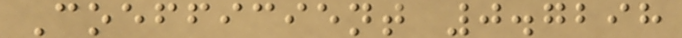Coefficient 0.7298
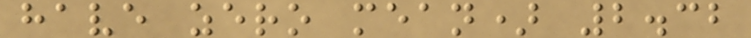have zero mean) 2.32
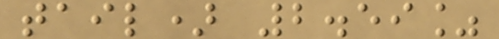tail) 2.59%
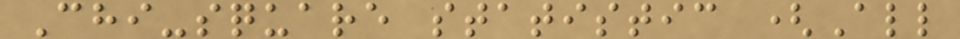Chi-square statistic (All
